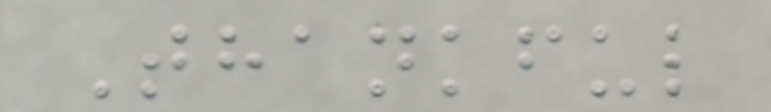Thankful
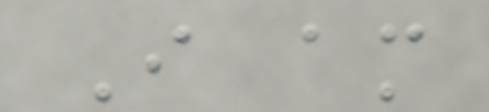I am
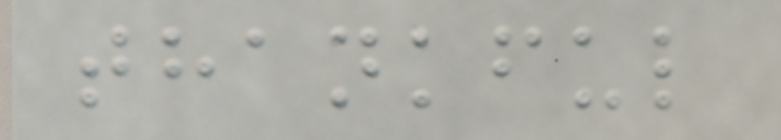thankful
